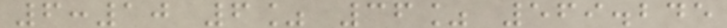6:10 6% 36% 569.245
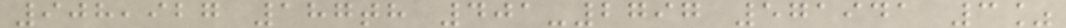908,927 187th 401-2797 571941 3%
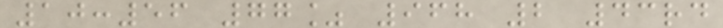10:56 77% 968 2 43rd
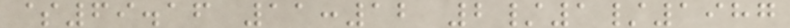$69.16 11:12 2/1/1987
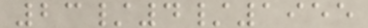23/4/1955
